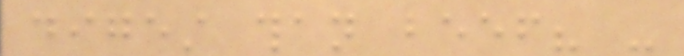digest than beef? -
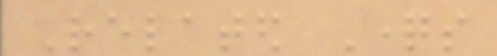Related Questions
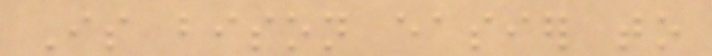Is bison easier to
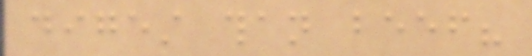digest than beef?
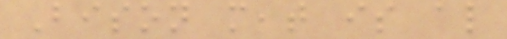Bison meat is also
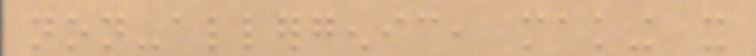non-allergenic, making it
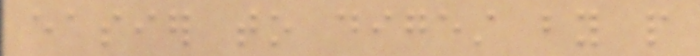easier to digest by people
